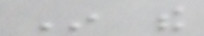In the
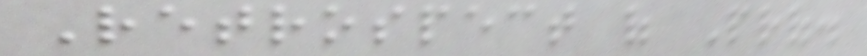Retrospect of Prof.
